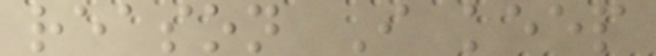reason I keep
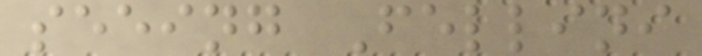seeing Fellini
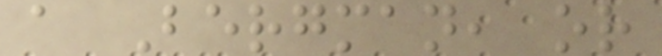a Bergman, or
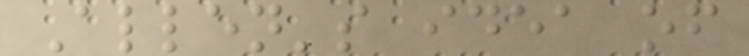Allen's idea of
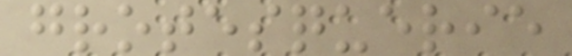grotesquerie
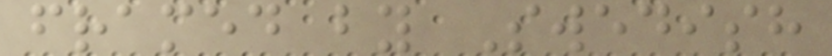framed by Swedish
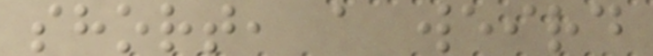short, a weird
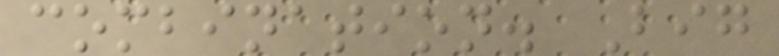combination. Big
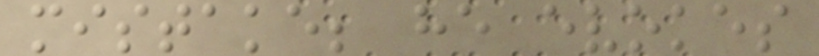mistake; he evokes
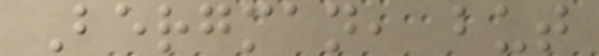Bergman, but
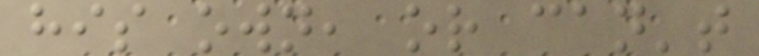his own, or can't
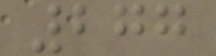277
